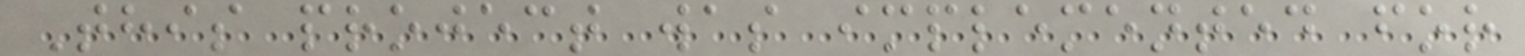This project was implemented for
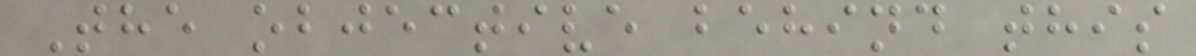The objective behind this
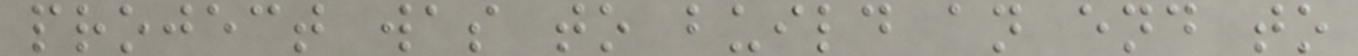project was to build an end to
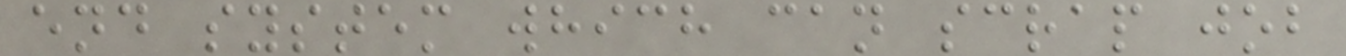end system which can scrap job
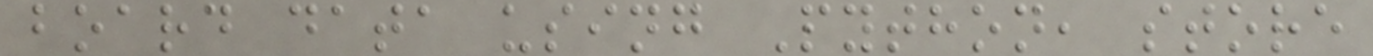board data using Python, store
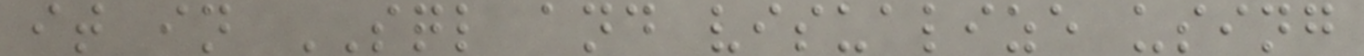it in SQL and visualize using
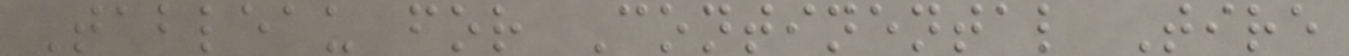Tableau for Continental Tire
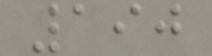190
